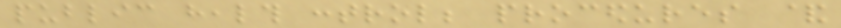public health control; procedures &
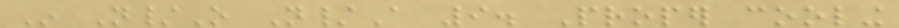In N/O N/A 9. Proper cooling
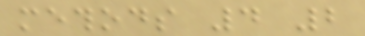methods 4 2
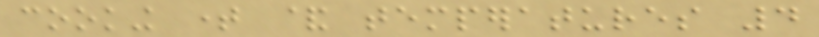cooking time & temperatures 4
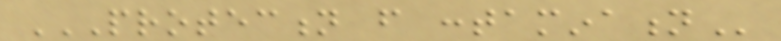PROTECTION FROM CONTAMINATION
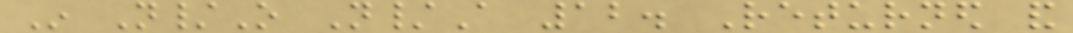In N/O N/A 12. Returned and
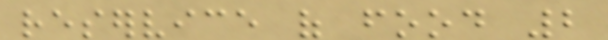reservice of food 2
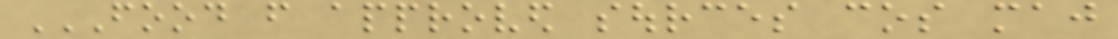FOOD FROM APPROVED SOURCES COS MAJ
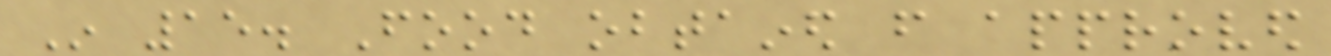In 15. Food obtained from approved
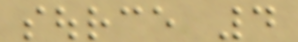source 4
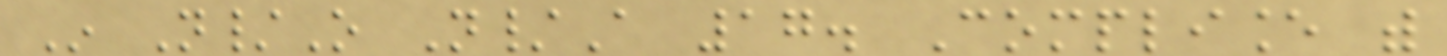In N/O N/A 17. Compliance with
